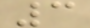3
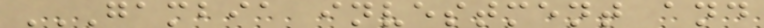GAMBIA INVESTMENT AND
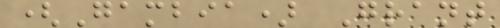(Gambia) Grant
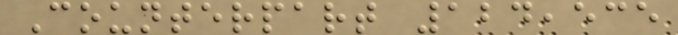Counterpart 124,535
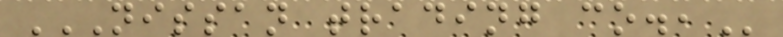NISSAN TRADING CO.,
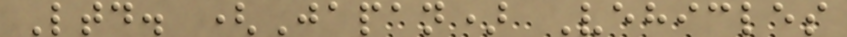Ltd. (Japan) Vehicles
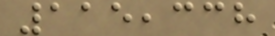115,338
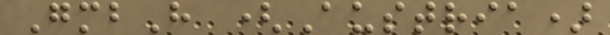GmbH (Austria)
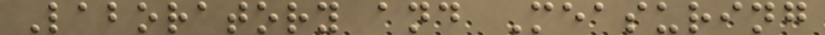Laboratory and Measuring
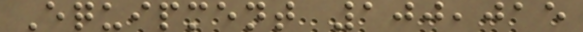Equipment 100,015
